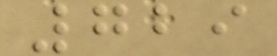729
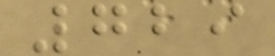729
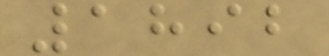1892
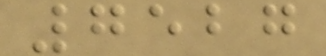7527
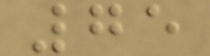75
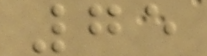75
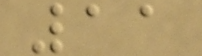11
